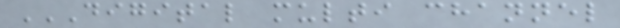DIGITAL MULTI CHANNEL
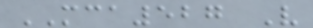MCA527 V
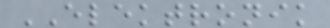ELEKTRONIK
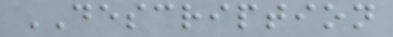DESCRIPTION
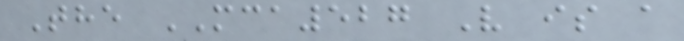The MCA527 V is a
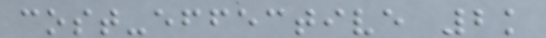cost-effective 2k
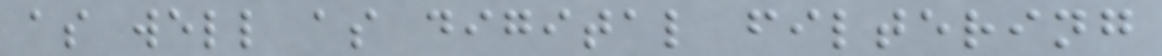as well as digital filtering
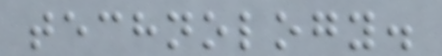technology.
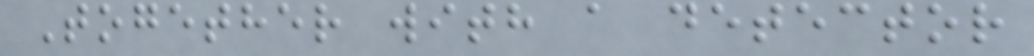Together with a detector
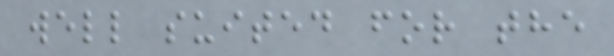well suited for the
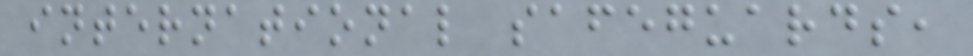international safeguards,
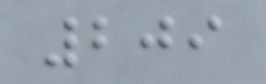209
